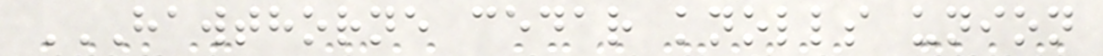HAWTHORNE CEDAR KNOLLS UNION
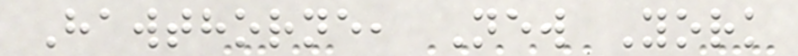Hawthorne, New York
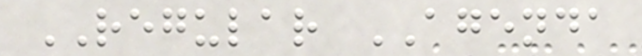REGULAR AGENDA
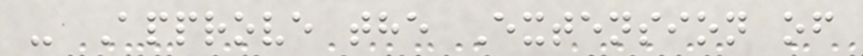- Approve the Extension of
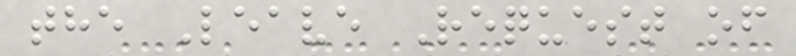the Leave Request of
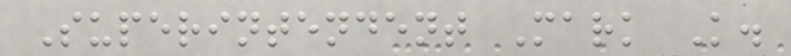Superintendent Mark K.
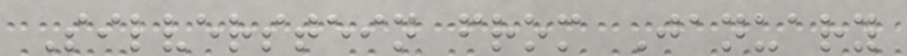Silverstein from January
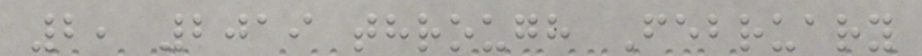2, 2019 through February
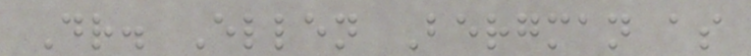Dr. Ellen Bergman as
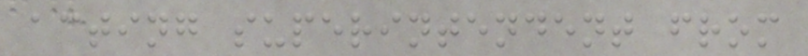acting superintendent from
